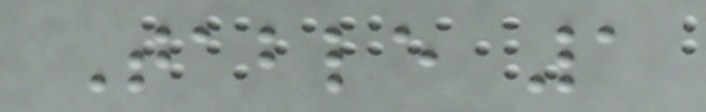Table 1
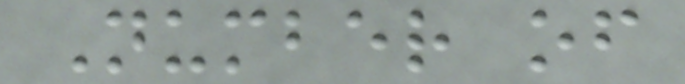Number of
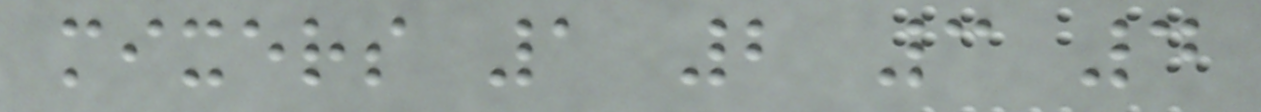mixers 1 2 3 4
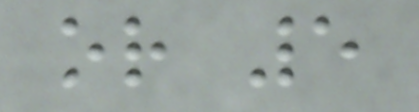or 5
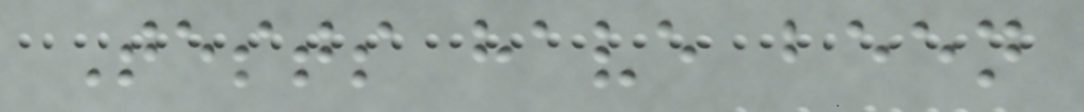Tests have been
